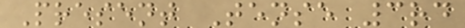Present Tense 3rd
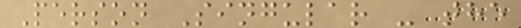Person Singular - the
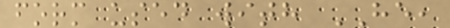form used with HE,
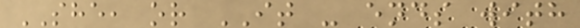SHE, or IT - ends with
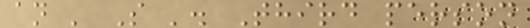an ' S '. Third person
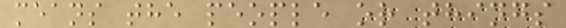means the people or things
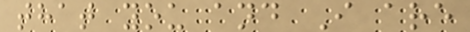that you and I are
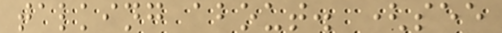talking about. (see
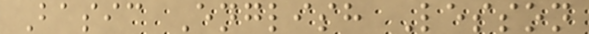Basic English Lesson
